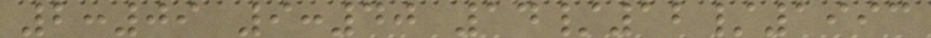2:09 9:40 14/12/1993
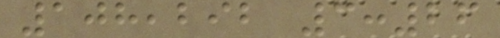108,292 3:26
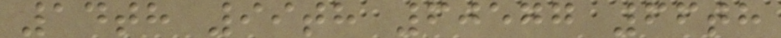14th 99th 60577 66th
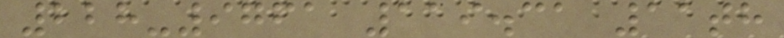228-9761 119.31 11th
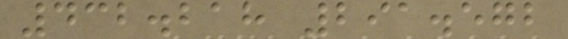432.218 291.572
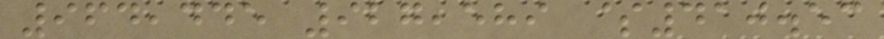964,445 927,589 $410.53
